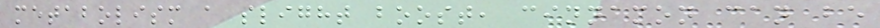metabolism a slight boost, cinnamon can be
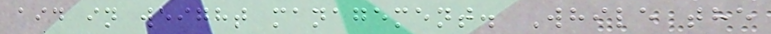aid in weight management. While the
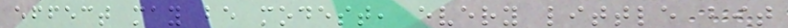effect may be modest, every little bit
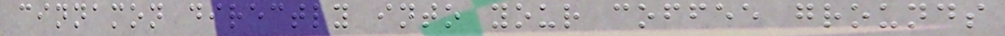cinnamon directly into your coffee grounds
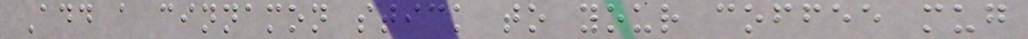Add a cinnamon stick to your coffee mug
